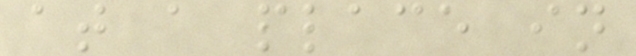at a place in
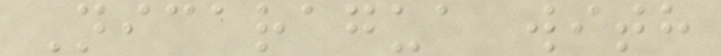Nicaragua with
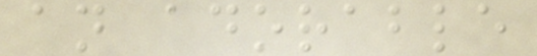an adorable
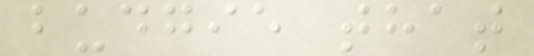budgie that
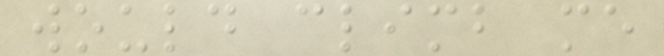would climb me
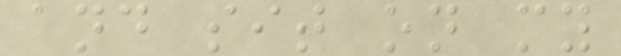and sit on my
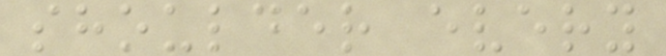shoulder every
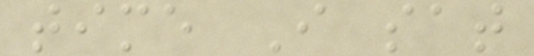time I sat
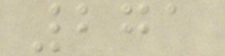271
